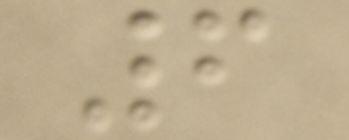6
